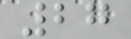27
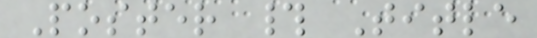Poster # Title
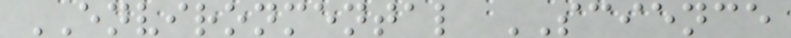ENVIRONMENTAL SCIENCE
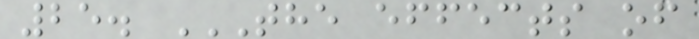25. THE EFFECTS OF
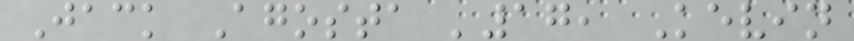Jack Agosta '17, Kevin
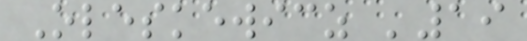Oleskewicz '19
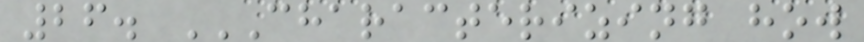26. CHARACTERIZING HOW
